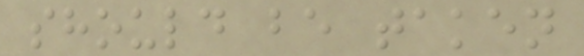should be taken
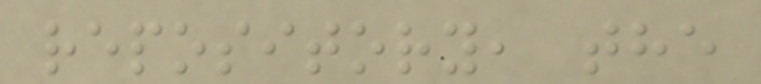repository, the
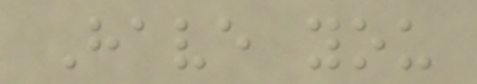Have you
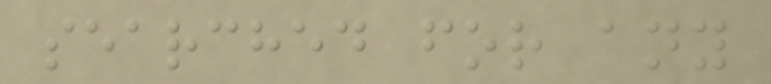searched for any
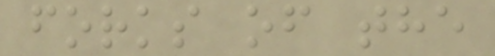forks of the
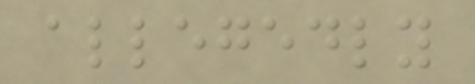allegedly
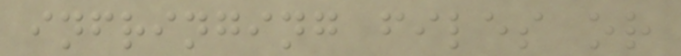infringing files or
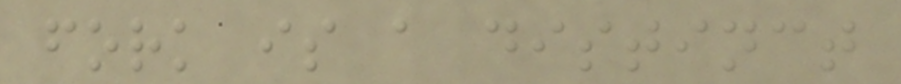fork is a distinct
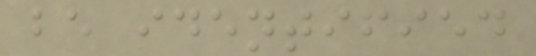be identified
